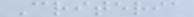Criteria
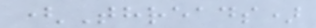(Threads)
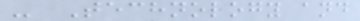- Technology and
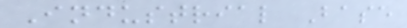Industrial Base
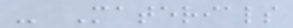- Materials
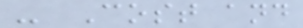- Cost and
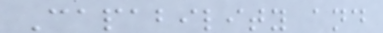Capability and
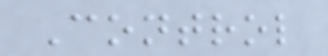Control
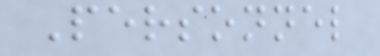Personnel
